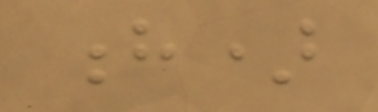h)
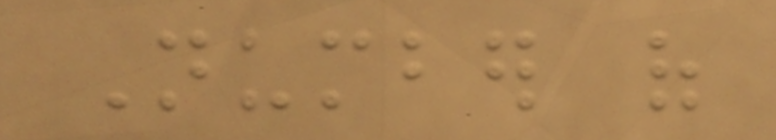Number of
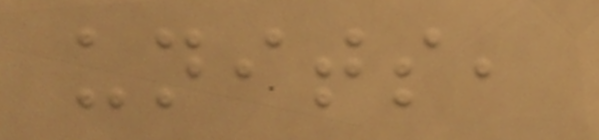units,
